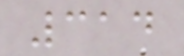314
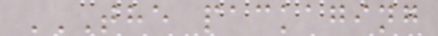THE PACKAGING
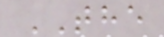THE
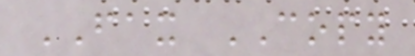FAX COPY
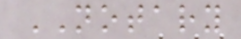NOTARY
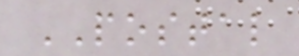POSTAL
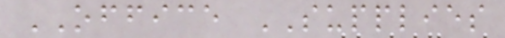OFFICE SUPPLIES
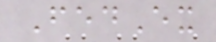FedEx
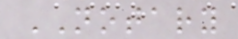NOTARY
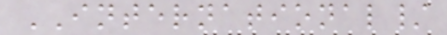INTERNATIONAL/
